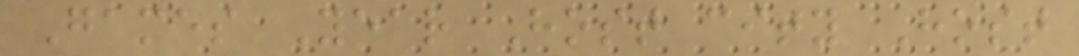Games Year Host city Host
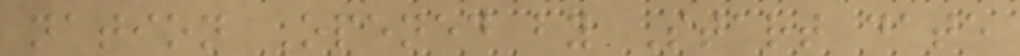nation Opened by Start date
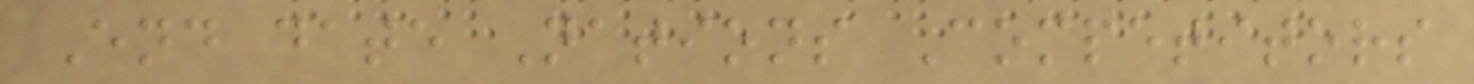End date Nations Competitors
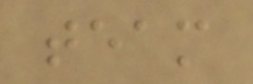team
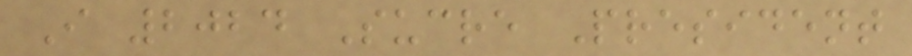I 2024 Sucre President
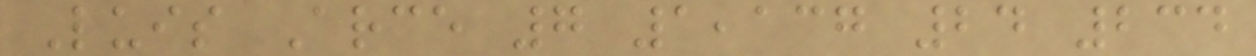Luis Arce 7 1,137 24 234
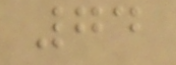74
